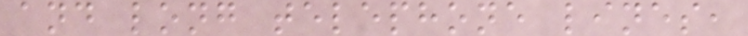and long telephone lines,
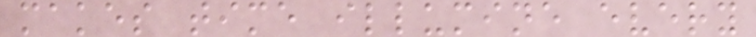makes time illumine every
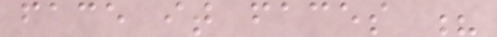face it faces ?
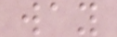way
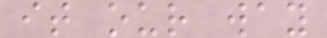it our way
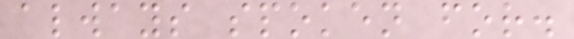always spoken for.
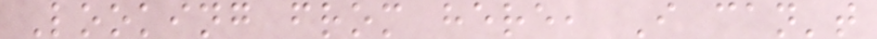Looking from here, I can't
